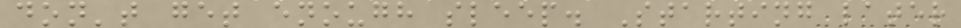don't get enough sleep. Starting later
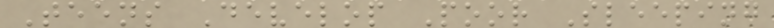Teens Develop Poor Sleeping
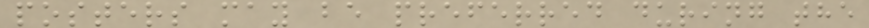posters may be preferred during the
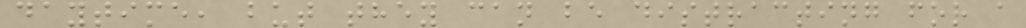daytime, but they can be distracting for a
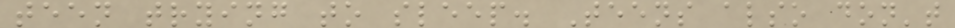teen trying to sleep. Teens also don't
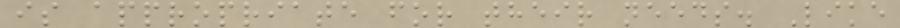is appropriate for their needs. Like
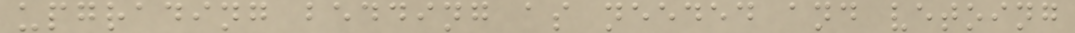upgrading bedding as needed and vetoing
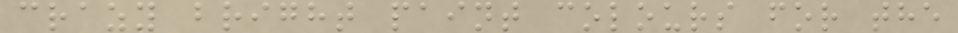crazy bright paint colours for the
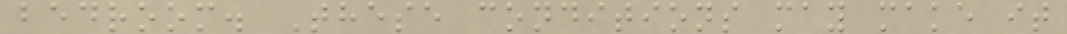bedroom. These conditions may make it
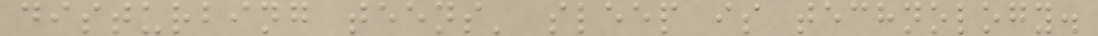disturbing teens' sleep is technology.
